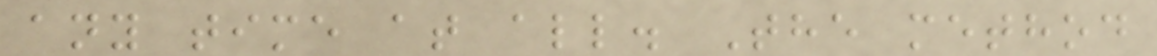any time at all. The method
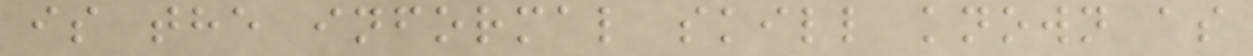is the informal skill known as
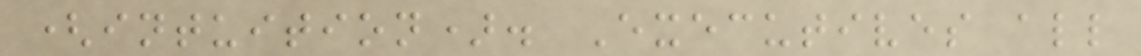(intuition). Executives all
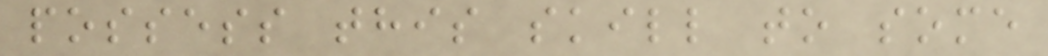possess this skill to some
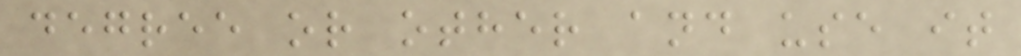degree or other and use it
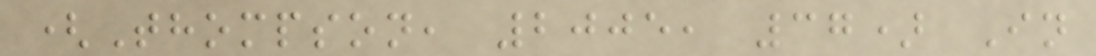(Thompson, 2005, 37) In
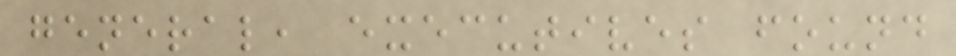general, executives found
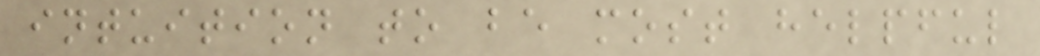intuition to be most helpful
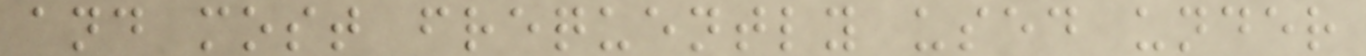and most frequently used under
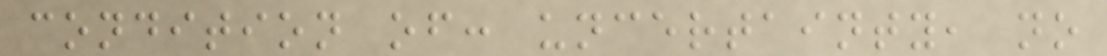condition of: uncertainty, no
